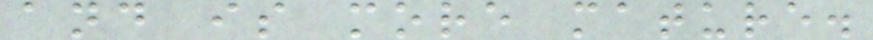and is more mature.
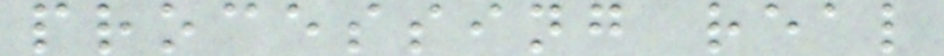processing real
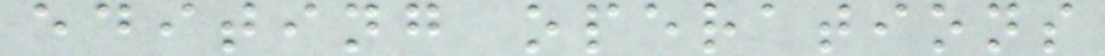editing operations
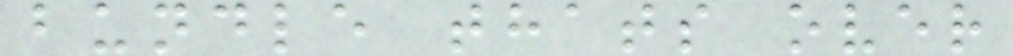bundle thats over
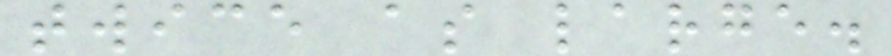twice as large.
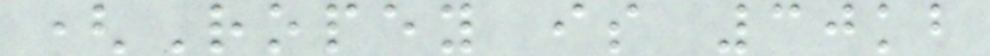(Ropey is 30kb
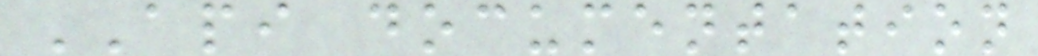API documentation
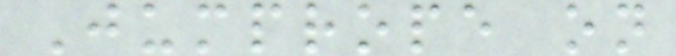Jumprope on
